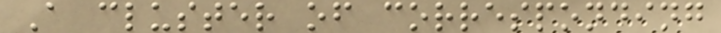A cluster of corresponding
